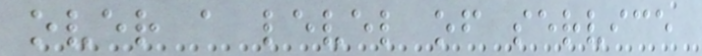over a level of service
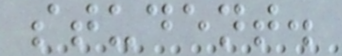student.
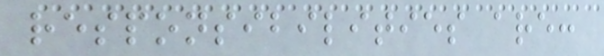responsibilities are:
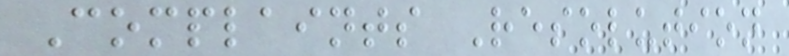Complaints Resolution
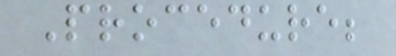Procedure;
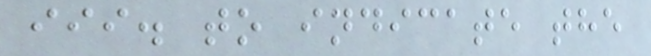iii. to indicate the
